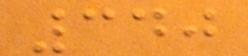340
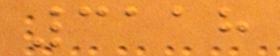3118
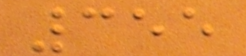355
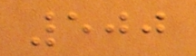500
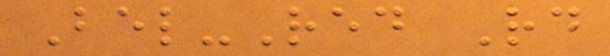Bel-Red Rd
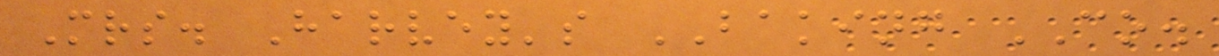Mrs. Harvey's BAKING CO.
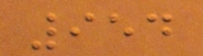954
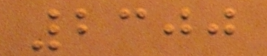2300
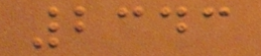2343
